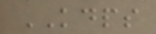KDPS
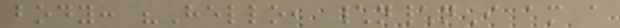body: "Hello, \n\nI am a
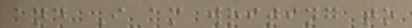and I am writing to
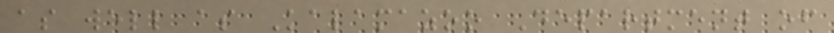as well as Kalamazoo Department of
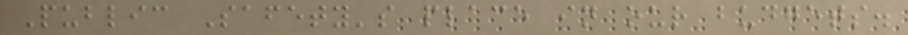Public Safety's place in our budgets.
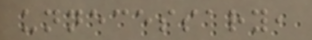unnecessary,
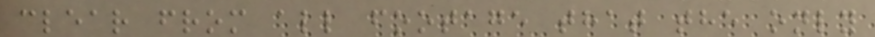clear from all footage that the only
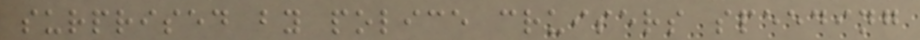surprised by police cruisers speeding
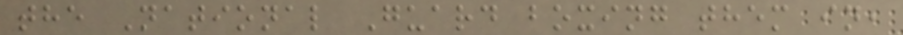the National Guard boxing them in,
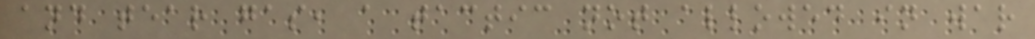and tear gas, a tactic not allowed in war
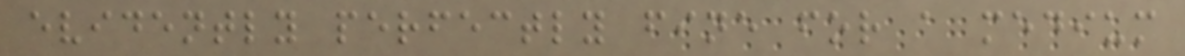evidently perfectly fine for a medium
